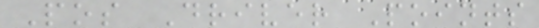Pos Driver Points
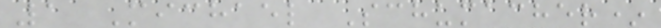1 Michael Schumacher*
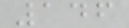146
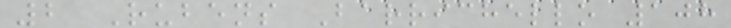2 Rubens Barrichello 108
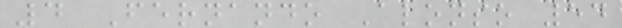4 Fernando Alonso 54
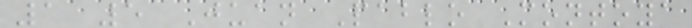1 5 Juan Pablo Montoya
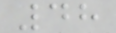48
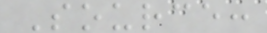Source:
